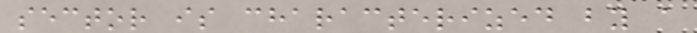sector is characterized by a
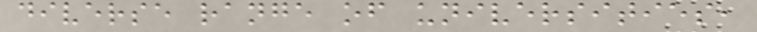diverse range of universities,
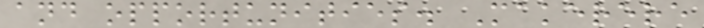and opportunities. Makerere
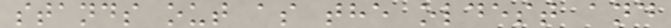stands out as the oldest and
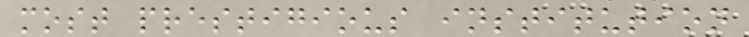most prestigious institution
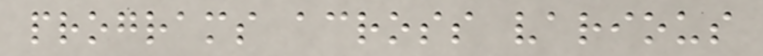programs across various
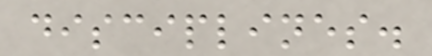disciplines.
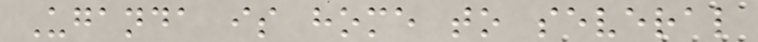Uganda is home to several
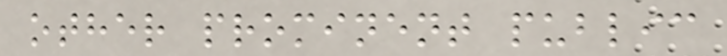other prominent public
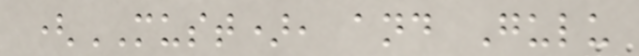(MUST), and Gulu
